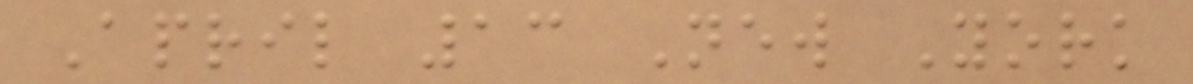April 13 New York
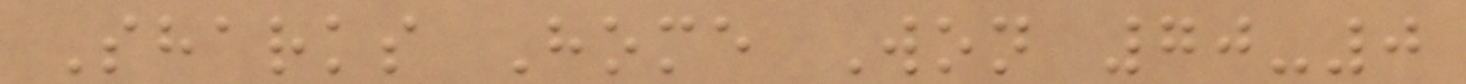Sharks Home Won 70-0
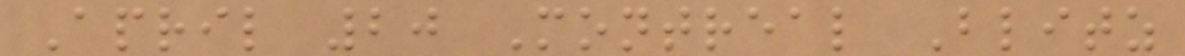April 20 Montreal Blitz
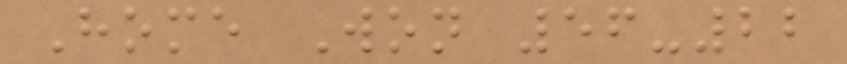Home Won 56-22
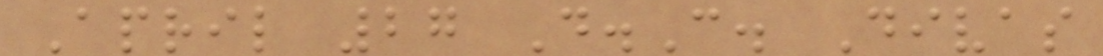April 27 D.C. Divas
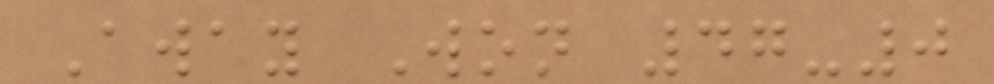Away Won 47-0
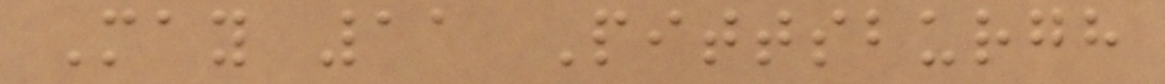May 11 Pittsburgh
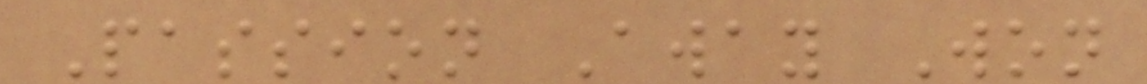Passion Away Won
